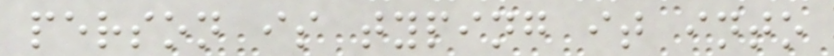person is typing it into
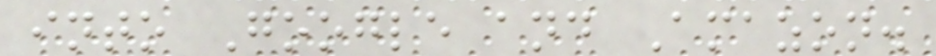into Google and Amazon.
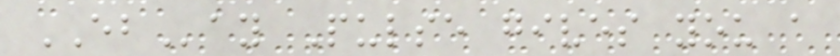EBay Pulse gives you a
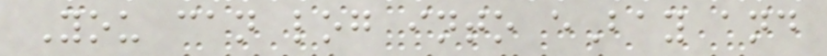You can log into eBay and
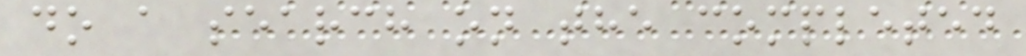do a search on the completed
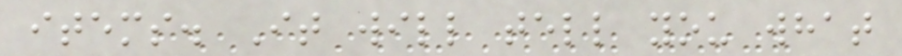items. It will tell you what
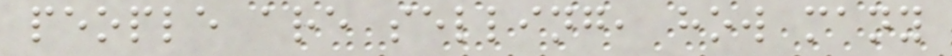people are selling, how many
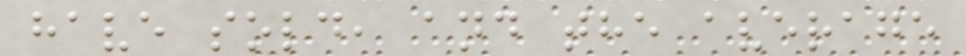have sold, and the average
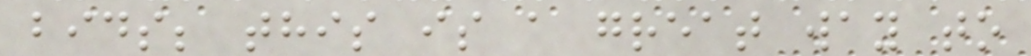bids; this is a great way to
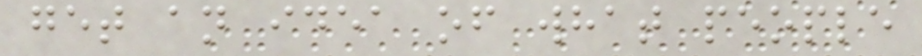get an idea of what people
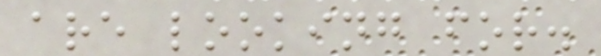are looking for.
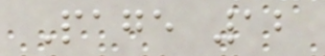Page 12
